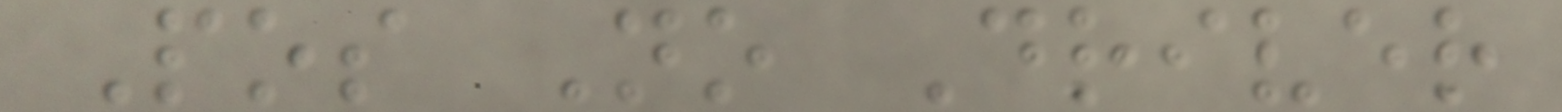Pos No Driver
